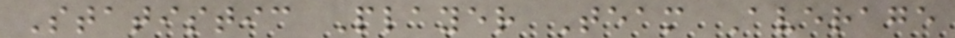Statistic Player Team Average
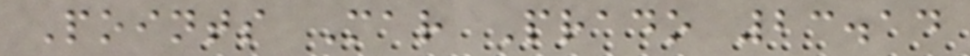Points Mar Prado 23.14
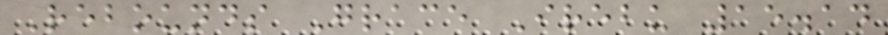Rebounds Grace Irebu 15.14
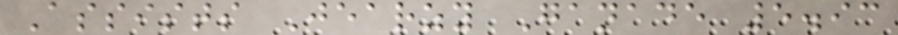Assists Jearzy Ganade 5.93
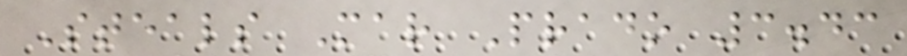Steals Mar Prado 3.43
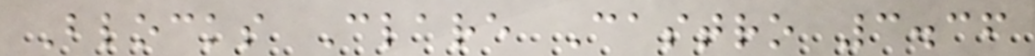Blocks Clare Castro 3.36
